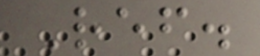Ref.
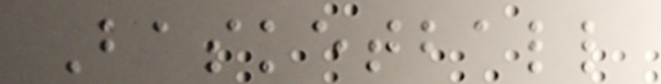Basketball
